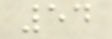54
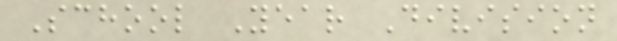School Year Division
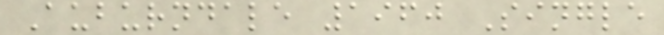Auburndale 1960 Single
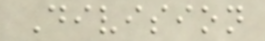Division
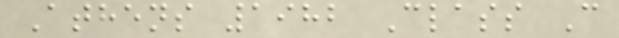Athens 1982 Class C
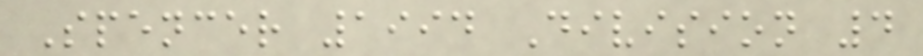Spencer 1994 Division 4
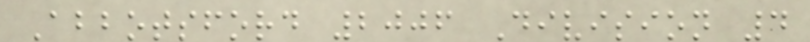Abbotsford 2006 Division 4
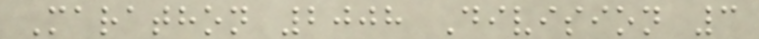Marathon 2008 Division 3
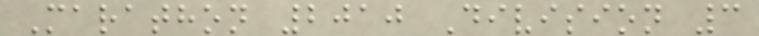Marathon 2010 Division 3
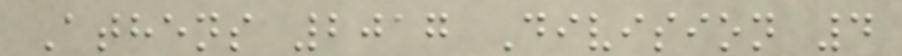Athens 2017 Division 4
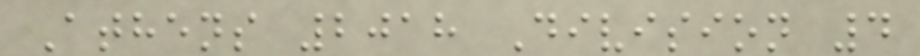Athens 2018 Division 4
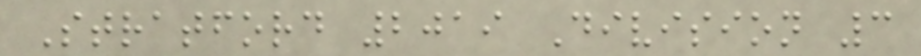Stratford 2019 Division 3
